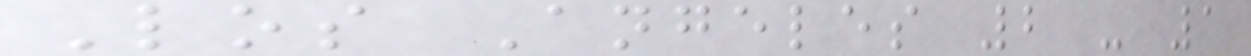Los Angeles 2 - 1
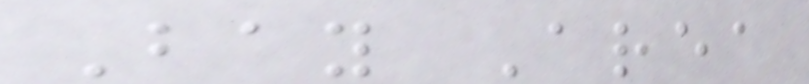Bay Area
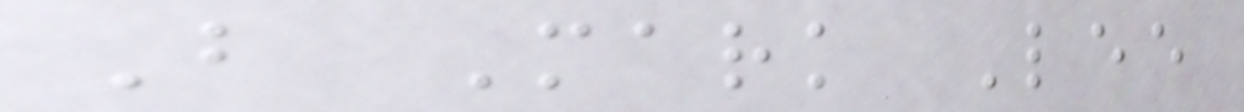B Mark Lee
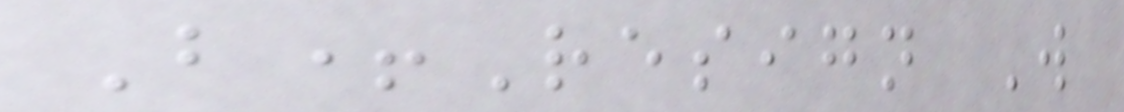B+Resign W
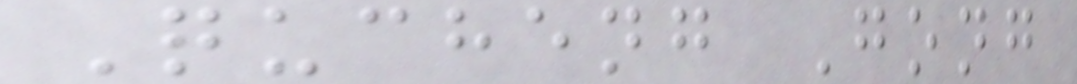Qucheng Gong
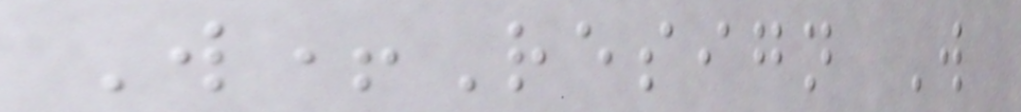W+Resign W
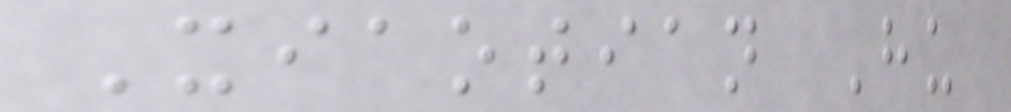Xiaotian Hu
